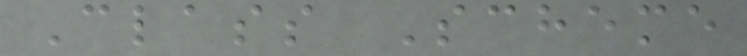Class Scheme
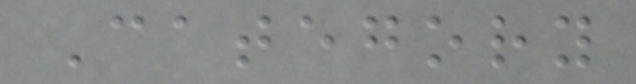Category
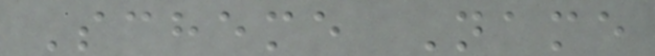Scheme Name
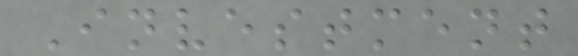Investment
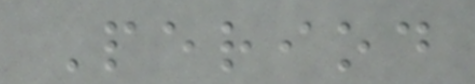Period
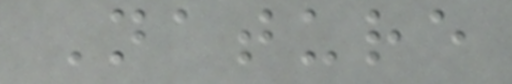Nature
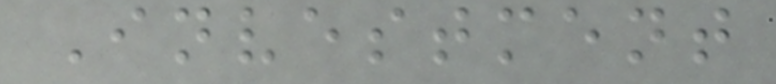Investment
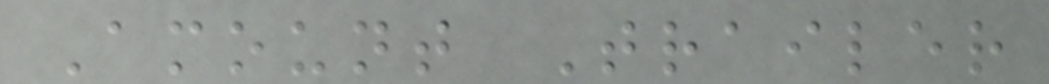Amount Trailer
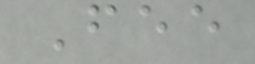Fee
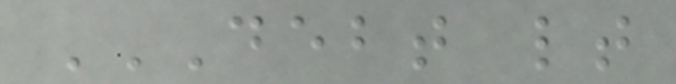DEBT LT
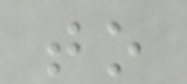to
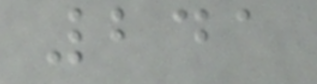241
